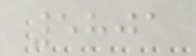5801
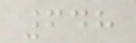648
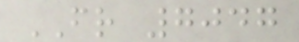FR 7047
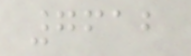7612
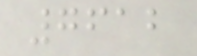7612
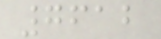7612
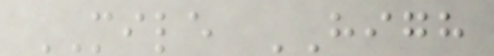MILE HIGH
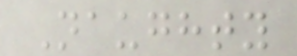Naughty
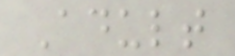Adult
